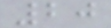20
